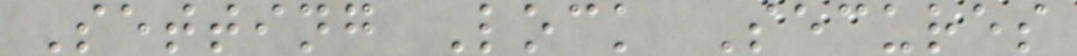Setting Lock Secures
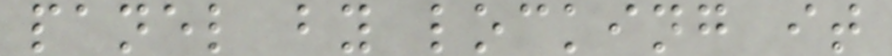panel by locking it
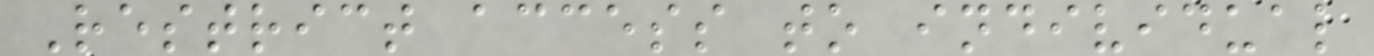Restrict access to individual
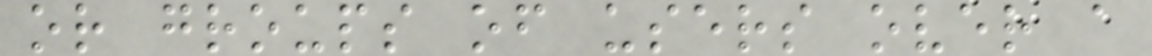or groups of users over a
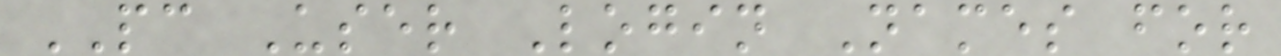PC User Login Names for
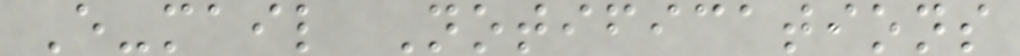E-mail Notifications
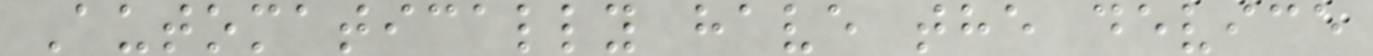Automatically have the device
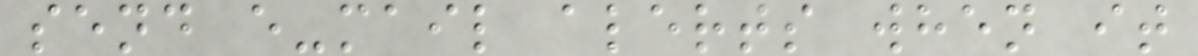send e-mail alerts when it
